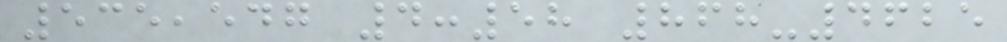535,547 4:58 868-4625
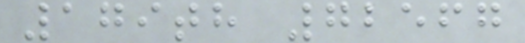179th 72567
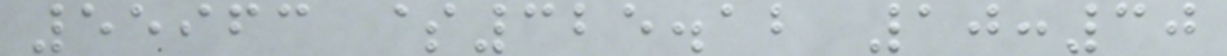55963 $325.12 10:30
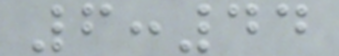6:44
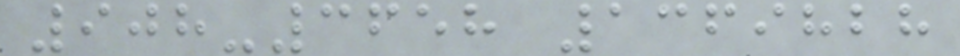908-3658 1369828
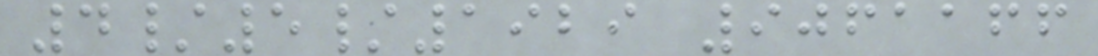4/5/1929 9061166
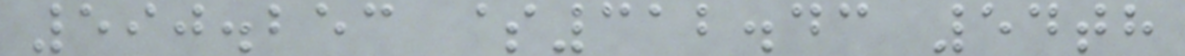590.253 $312.43 54th
